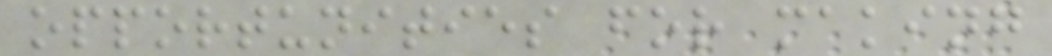opportunities for making
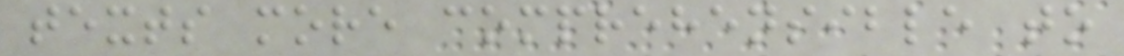texts more comprehensible to
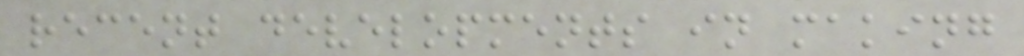recent developments in making
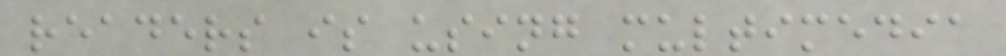readers is using multimedia
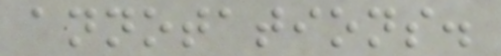annotations.
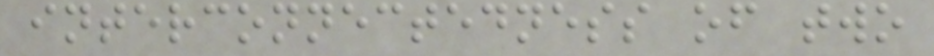interconnectedness of two
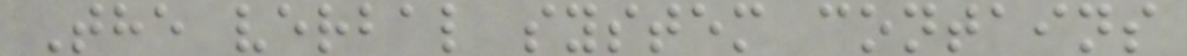The verbal system contains
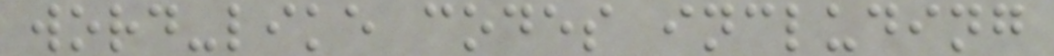word-like codes including
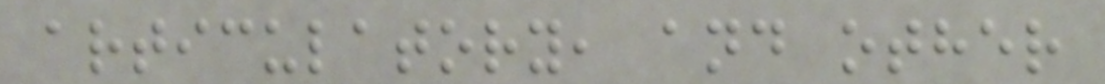articulatory, and other
